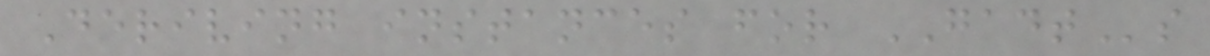Deriving instances for GADTs
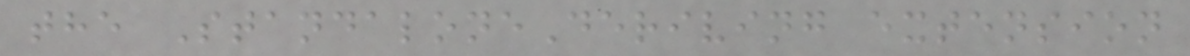the StandaloneDeriving extension
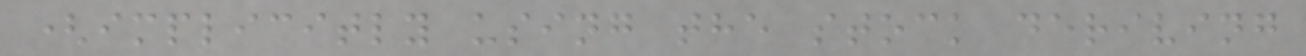(implicitly using the stock deriving
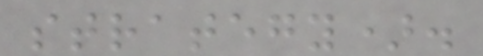strategy).
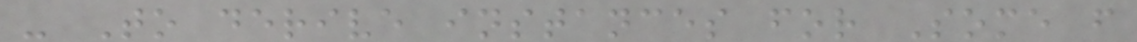- To derive instances for Some f
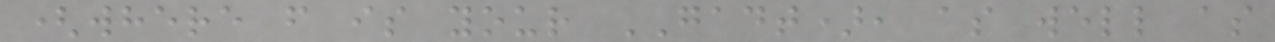(where f is your GADT), as well as
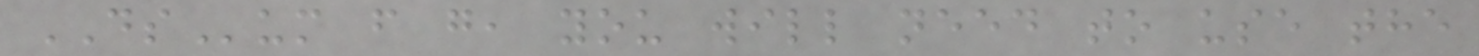DSum f g, you will need to use the
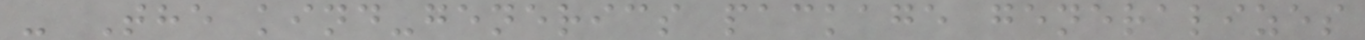- The kind-generics package generalizes
